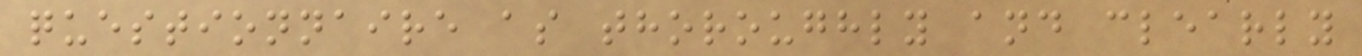questionnaire as thoroughly and clearly
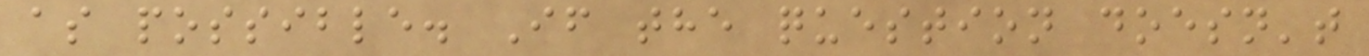as possible. If the question doesn't
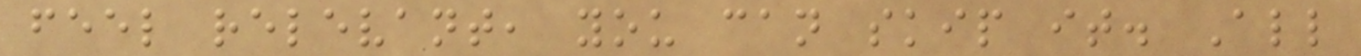feel relevant, you can skip it. All
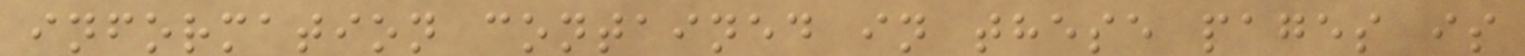information contained in these pages is
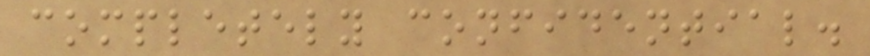completely confidential.
